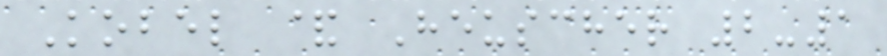Kobel & Heuscher 2-1
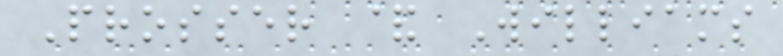Prosser & Williams
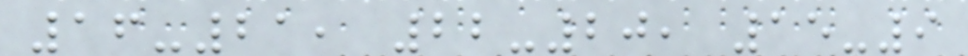16-21, 22-20, 15-9
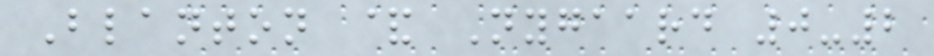Blanton & Nygaard 0-2
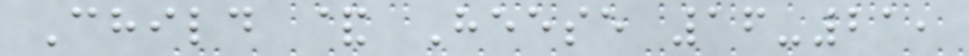Child & Heese 16-21,
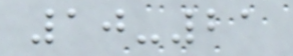10-21
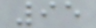95
